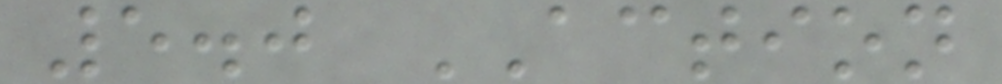5.0 ACTION
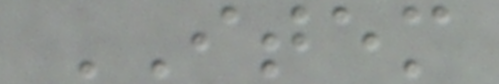ITEM
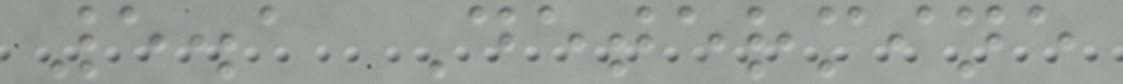5.1 Determine
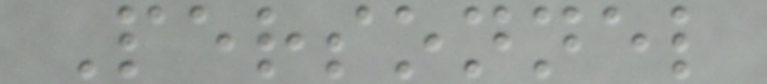Personnel
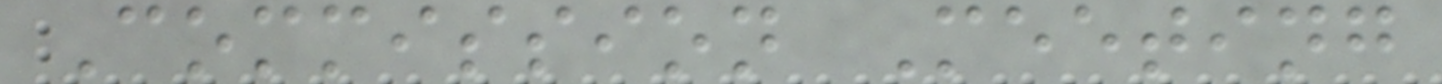Commission Meeting
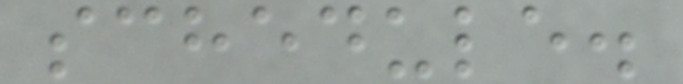schedule.
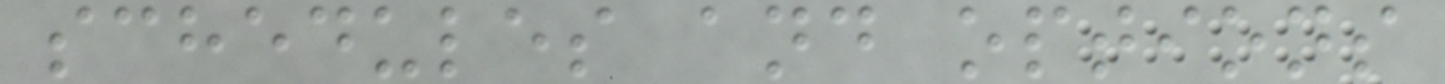schedules and options
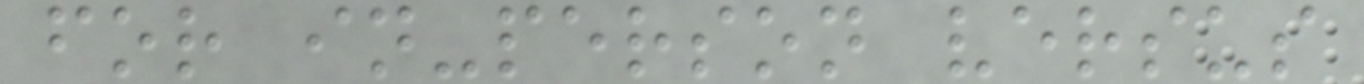for in-person versus
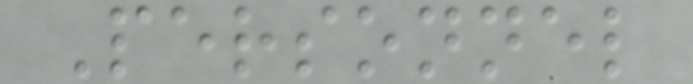Personnel
